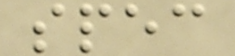spec
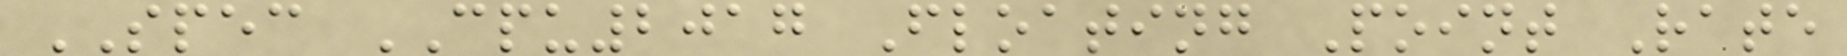SPEC CPU2017 Floating Point Rate
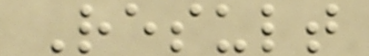Result
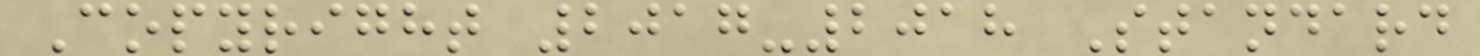Copyright 2017-2018 Standard
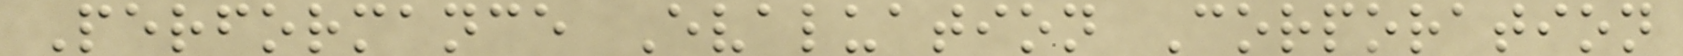Performance Evaluation Corporation
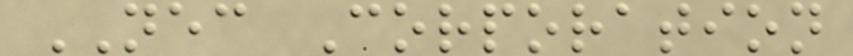NEC Corporation
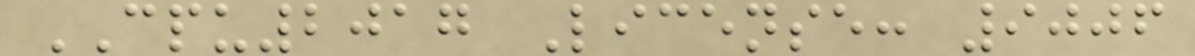CPU2017 License: 9006
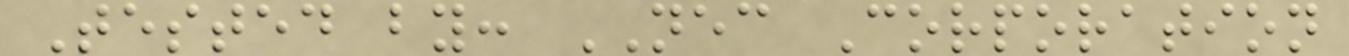Tested by: NEC Corporation
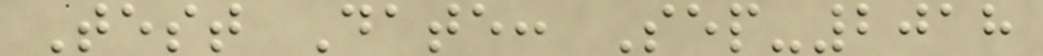Test Date: Sep-2018
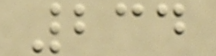234
